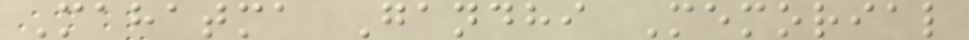Mahatma Gandhi Memorial
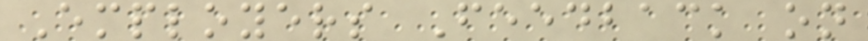Employers Feedback on
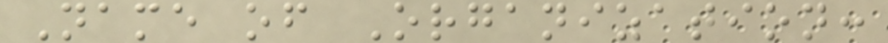Name of Organization:
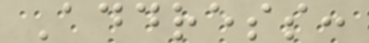Address:
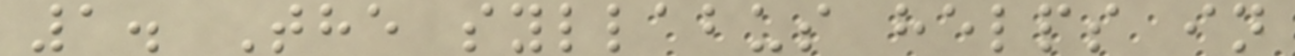1. The syllabus helps in
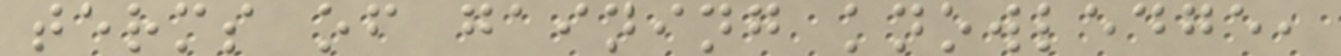terms of gaining knowledge,
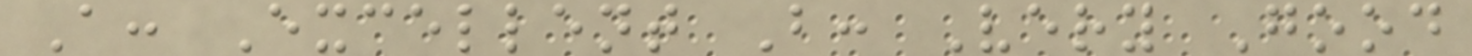A: Excellent B: Very Good
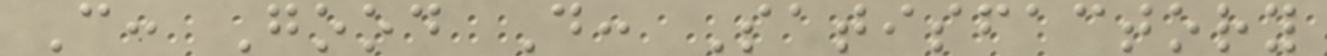C: Good D: Satisfactory
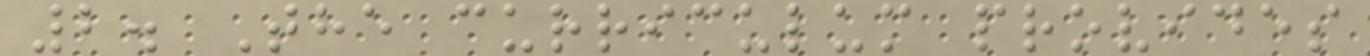2. The curriculum provides
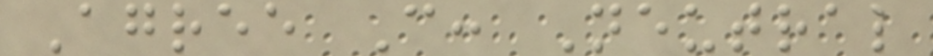Agree C: Neutral
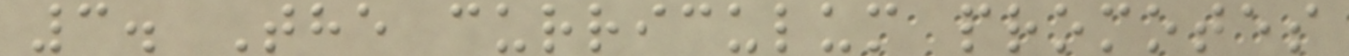3. The curriculum promotes
